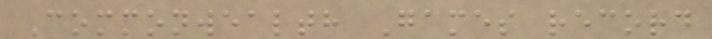Commonwealth Games record
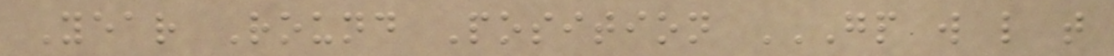Year Round Position GP W L T
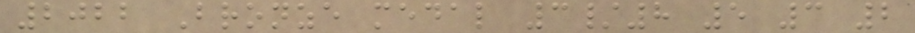2022 Bronze medal 3/8 5 3 2
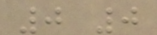0 0
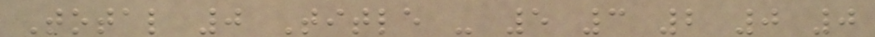Total 0 Title - 5 3 2 0 0
